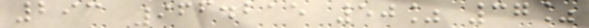293 966.215 50% 37%
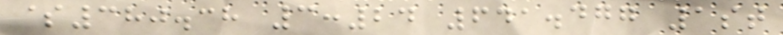$380.38 3:24 641.477 1st
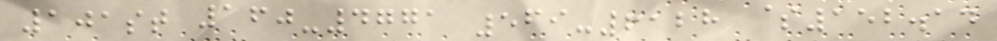101st 160-4771 569-6128 $152.14
